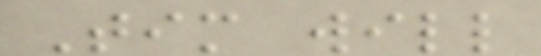Tim will
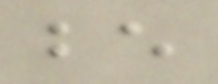be
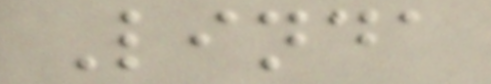Linda
